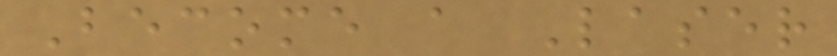Become a Laser
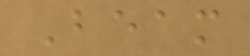Beam
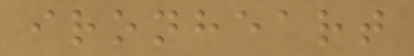ironheart
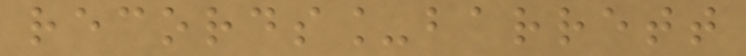records_barrett
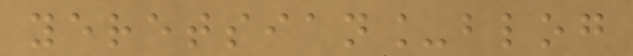yeretsian_blog
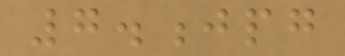7.jpg
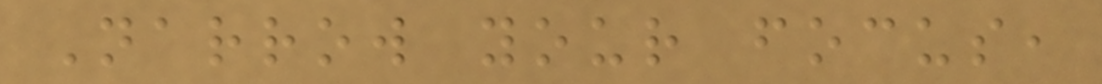Narrow your focus,
